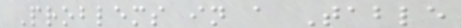Problems in a Table
